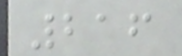216
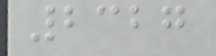2327
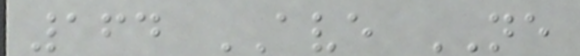164 AVE NE
